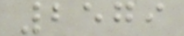2579
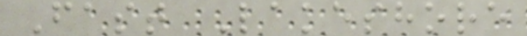Fast Lakeshore
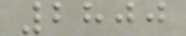2800
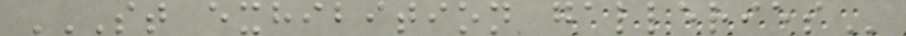ST EXHIBITION GALLERIES
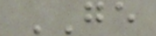GE
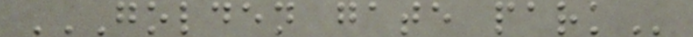GOLDEN GATE PARK
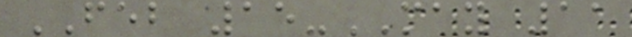FEB 15-MAY 11
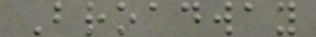Broadway
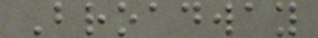Broadway
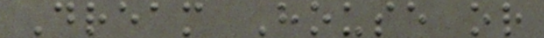Dream House or
